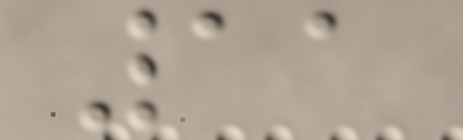11
